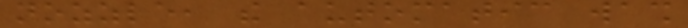nozzle, the automatic wash
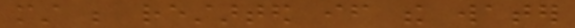must be restarted if the water
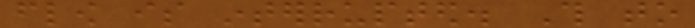flow is interrupted. This to
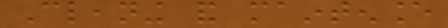Cleaning and maintenance
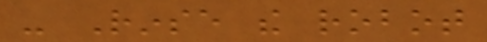- Rinse the robot
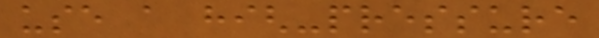use a high-pressure
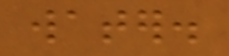water.
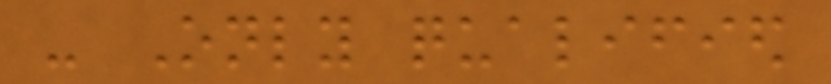- Only qualified
